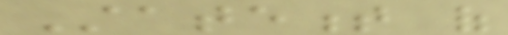Statement of
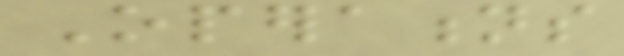Operations
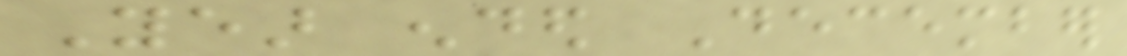Year ended December
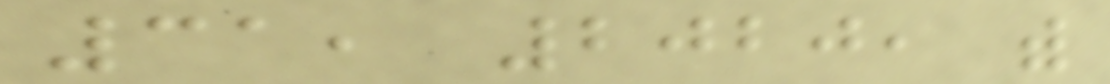31, 2020, with
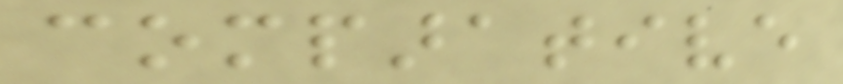comparative
